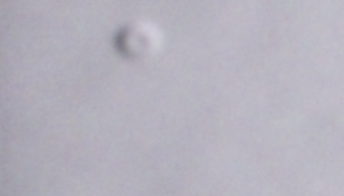a
